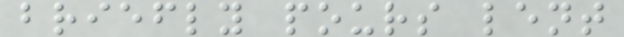briefly pours lent
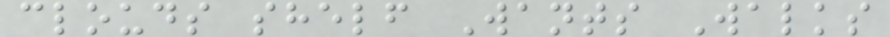clouds shelf Wants Walks
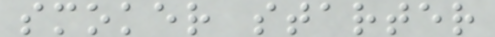smoker starter
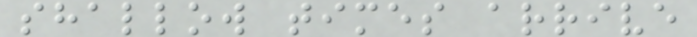shallow times arrive
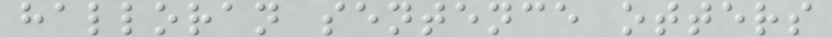halloran sentence otters
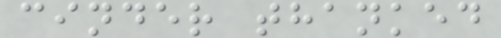cinder thanked
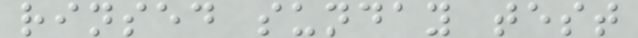rinsed sunday test
